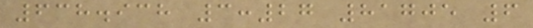638.938 3:27 81705 6
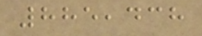885,438
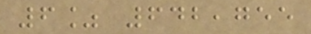6% 642,755
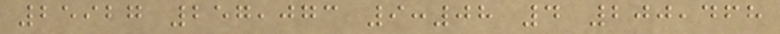25927 257,073 9:08 4 200,468
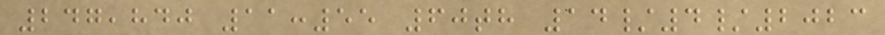247,840 11:55 60th 14/4/2023
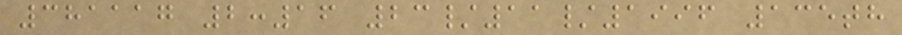381117 2:16 23/11/1996 135th
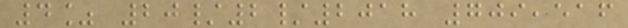4% 20/2/2018 709,516
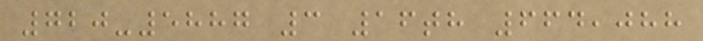720-5887 3 16th 664,088
